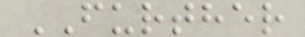FURTHER
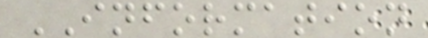INFORMATION
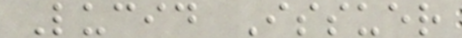Lucid Issuer
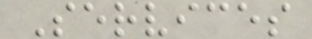Services
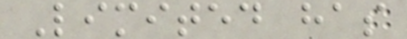Limited has
